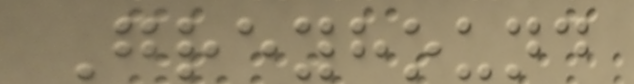Greyhound
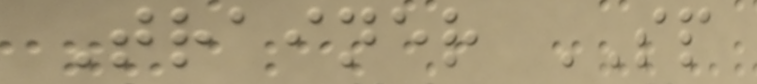Trainer SP
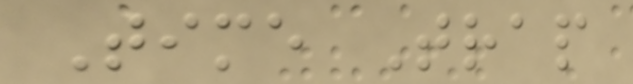Time Trap
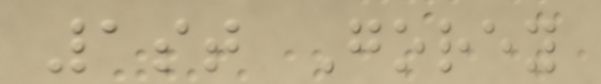1st Gorey
